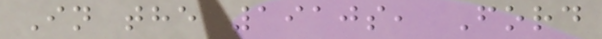In the 1910s, Ford
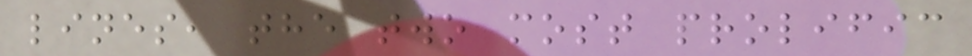lines, the two most prolific
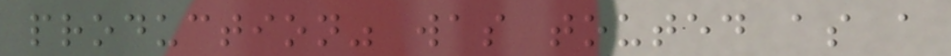production" was touted as a
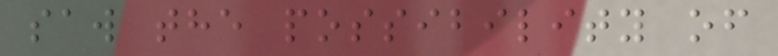saw the possibility of
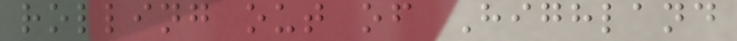rolling out of Highland
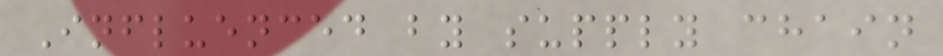Influenced by supply chain
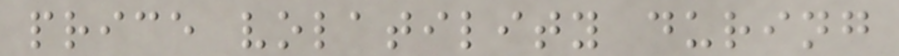price volatility during
